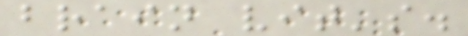brain vit's.
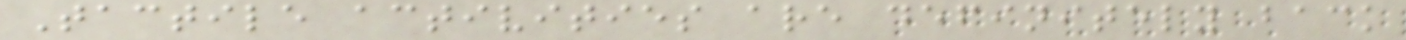Tactile activities are definitely back
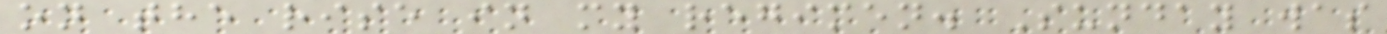on the rise in my regimen. Sunday was
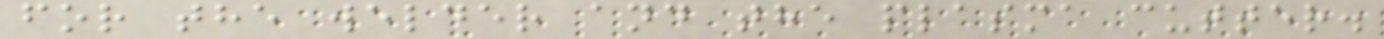for the welder and the plasma cutter.
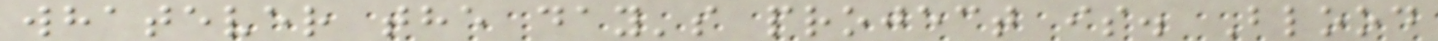whatever the day's project is. Blood
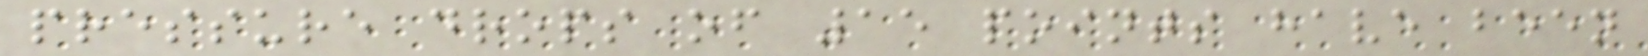pressure drops of 15 points have been
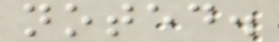noted.
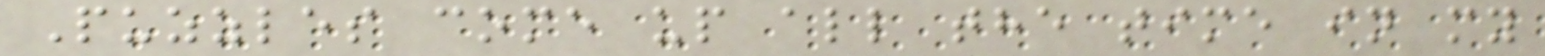Puzzles come up all the time in my
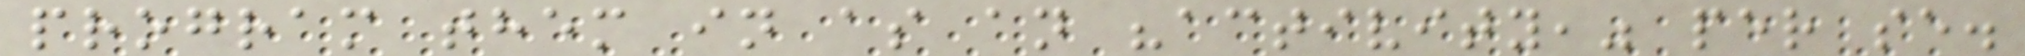program them in as an "activity," per se.
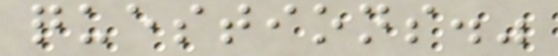questions."
